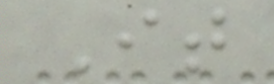It
